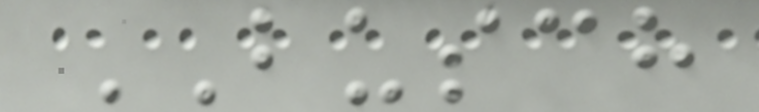BUSCH
